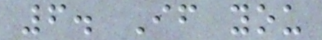6. If you
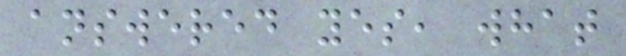answered yes, what
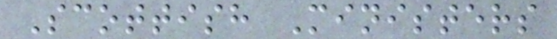Scottish Ministers
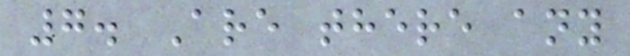7. Are there any
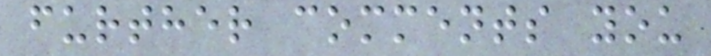further comments you
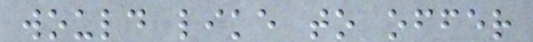would like to offer
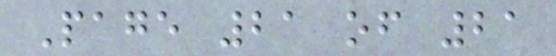Page 21 of 21
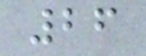26
